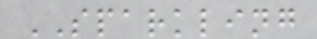SPARKLING
